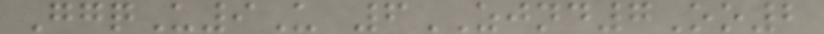GgqU9U 6ZJND7Oo2
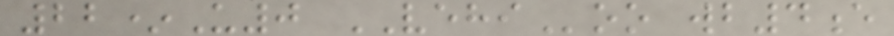22*U0 VEHIoo wb4e
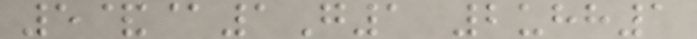5&@1G1 2uhh1
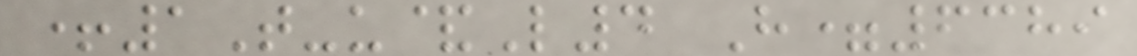+1T-u&L4 H=6389
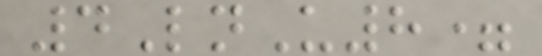4LnU8=
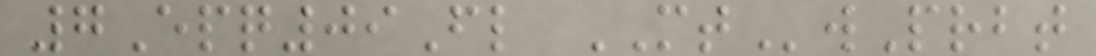7Epq09Fl MTwPrbt
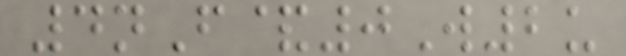4nF&0W2u
